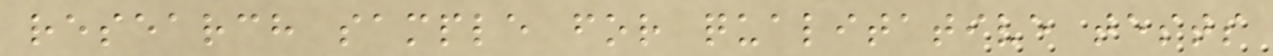research sample for qualitative tests
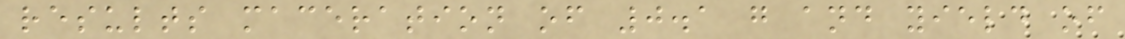results maceration of 0.1 g and yield of
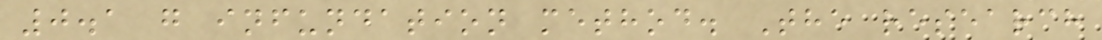0.1 g infundation method. The research
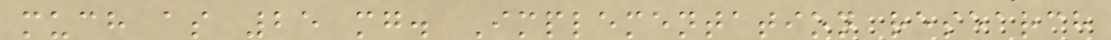much as 25 mg. Implementation research
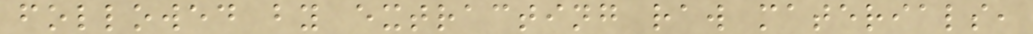followed by extracting raw materials,
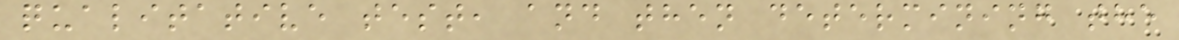qualitative test, and then determining the
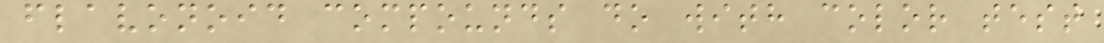flavonoid compounds do with color test
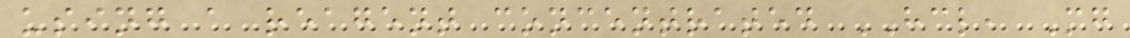using a reagent concentrated HCL, Mg
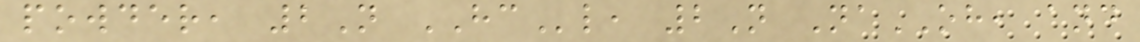powder, 2N HCl, 2N NaOH, and
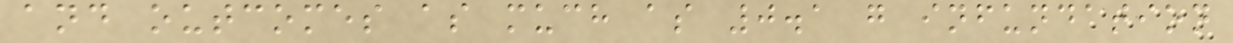and outcomes as much as 0.1 g infundation
